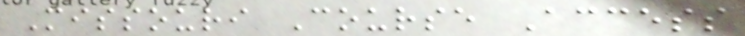Missouri Course Access
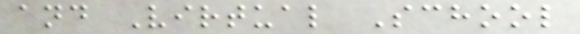and Virtual School
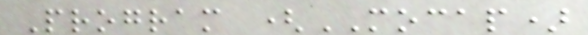Program (MOCAP)
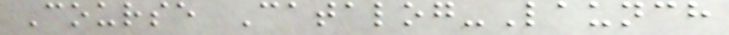Course Catalog-Launch
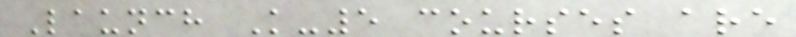Launch K-5 courses are
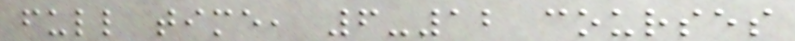full time, 6-12 courses
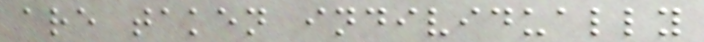are taken individually
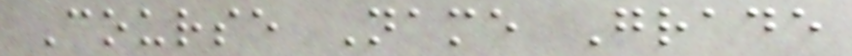Course Name Grade
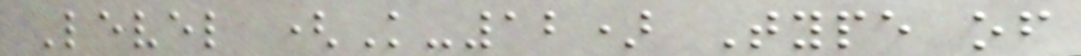Level (K-12) Type of
